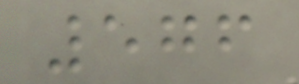576
